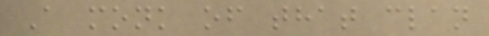A monk of that clan
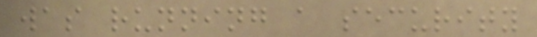was running a security
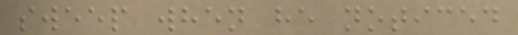sweep when he noticed
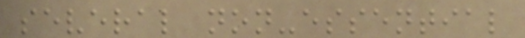several non-essential
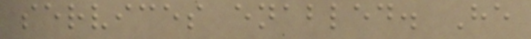services enabled. He
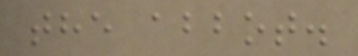the abbot.
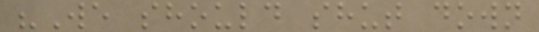"We should shut down
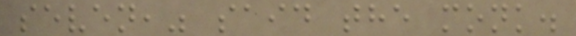seven," said the monk.
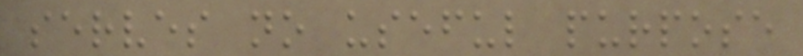serves no useful purpose
